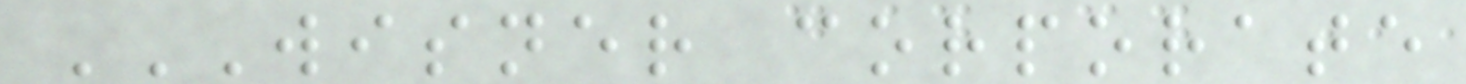WISNER CORPORATE
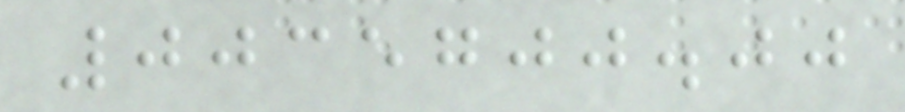0035700.00
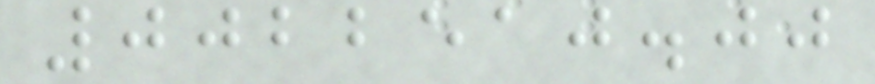0022510.00
